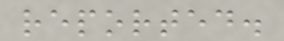reported.
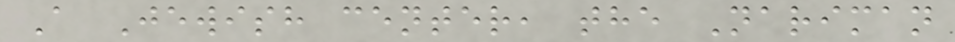A Jewish center, the Nariman
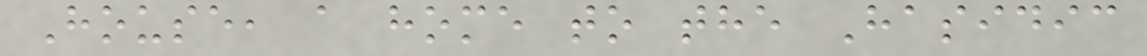House, a home to the Hasidic
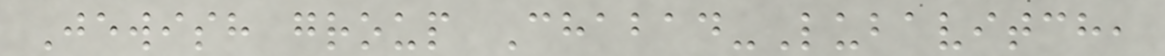Jewish group Chabad-Lubavitch,
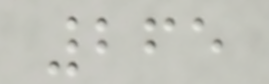265
